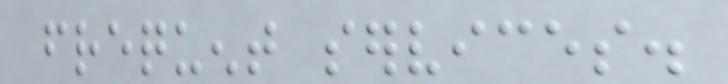frequent services.
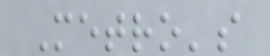Metro's
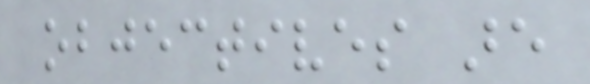objectives are
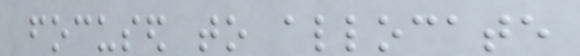focused to allocate
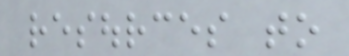resources to
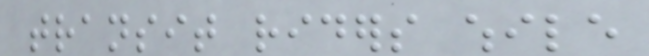transit riders while
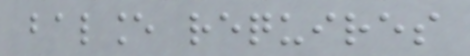balance requires
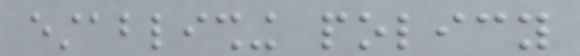establishing policy
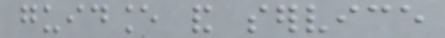guidance and service
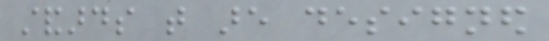standards that are designed
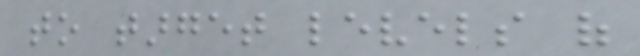to target levels of
